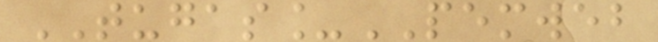TUGAS_PEMWEB
